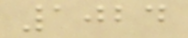1024
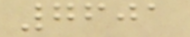7601
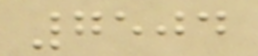7504
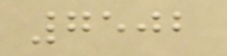7502
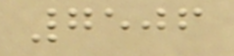7506
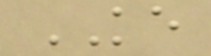KE
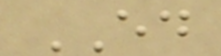ED
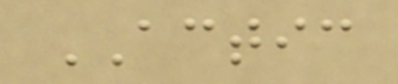ACTIC
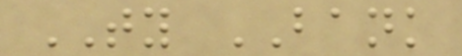TY BANK
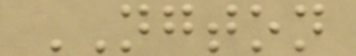NGTON
